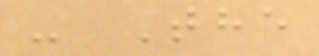- The
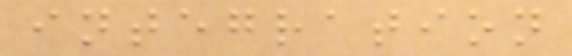integration
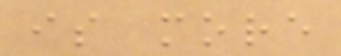is more
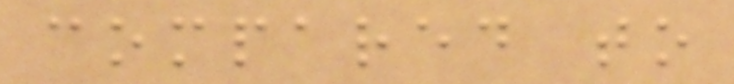compared to
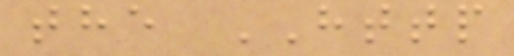the HTTP
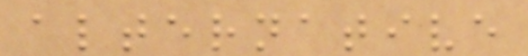alternative
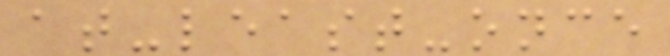at-least-once
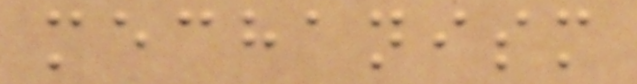mechanism
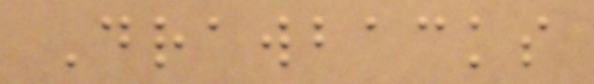Drawbacks
